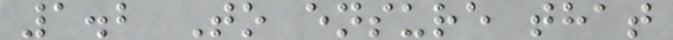1.2 To ensure that
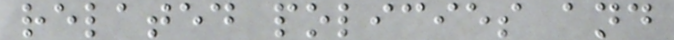related policies and
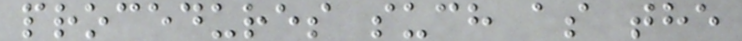procedures such as the
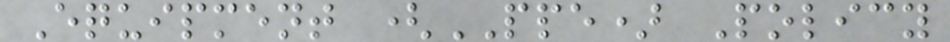Equipment (PPE) Policy
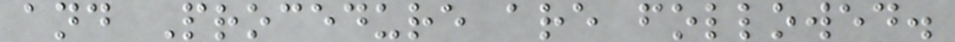and Procedure are followed.
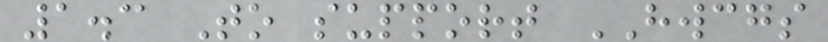1.3 To support HWCGS
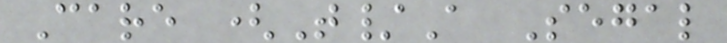Care (T/A Segal
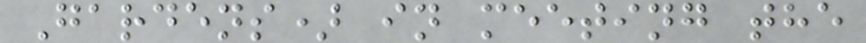Gardens) in meeting the
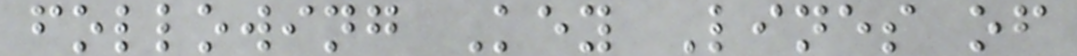following Key Lines of
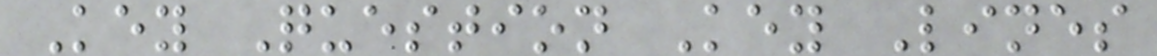Key Question Key Lines
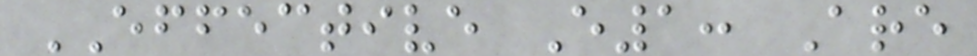EFFECTIVE E1: Are
